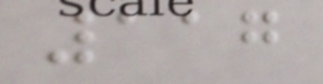117
